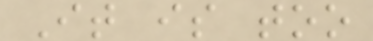It is too
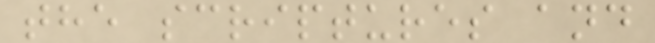the scriptures and
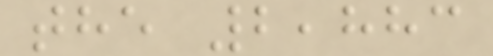the 2,883
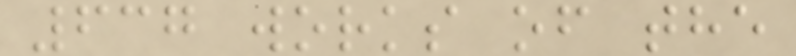637 works of the
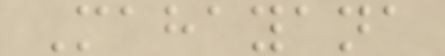Mahayana
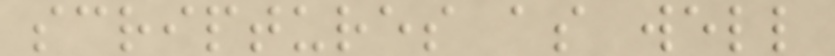scriptures as well
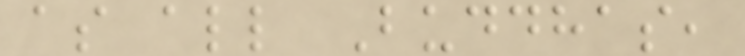as all Buddhas,
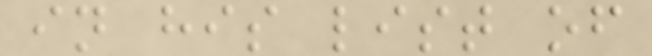in his list of
